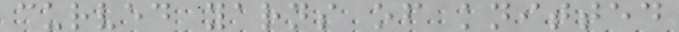curved yarns of knitted
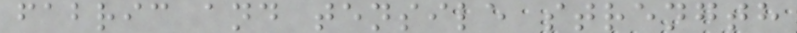fabric and tensile strength
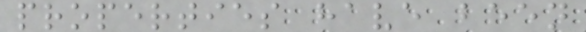properties have been
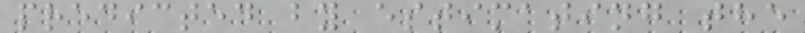predicted by estimating the
